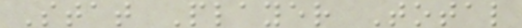Stat Player Total
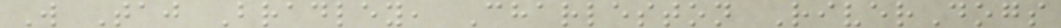W Taj Bradley, Charleston RiverDogs
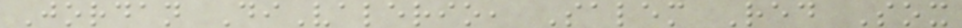Jordan DiValerio, Salem Red Sox
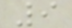9
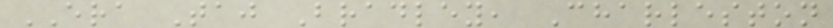ERA Taj Bradley, Charleston
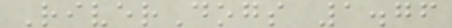RiverDogs 1.76
